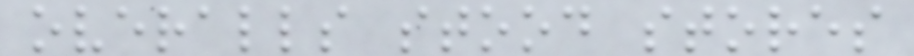overalls stood stores
